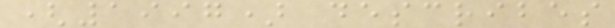(1997) describes
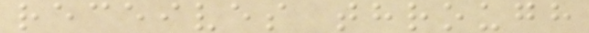receives through
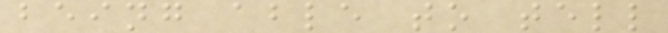being able to tell
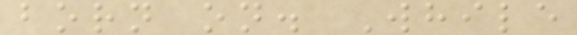born on. While
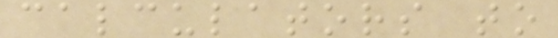calculators to
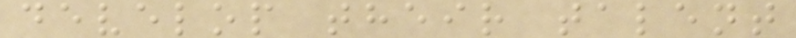develop their talent
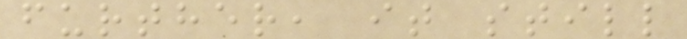further, it still
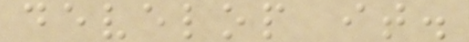develop it.
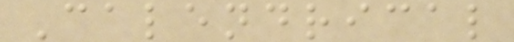Calendrical
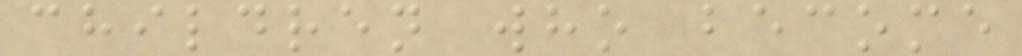children who become
